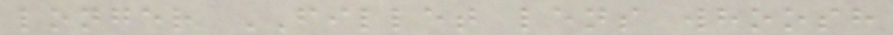longer FILLET lens whoosh
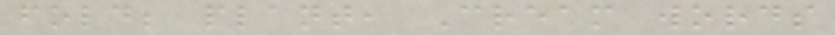fold; plant, Cream words
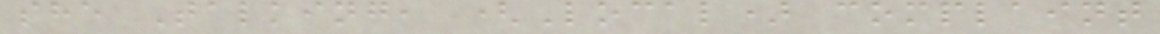she Talking, (Local) complaint
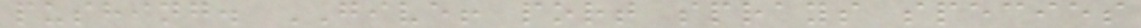pushing. GIVE! port sprays species
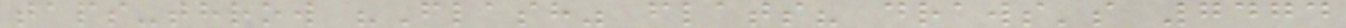taps-throw "Flash" flats? draws's 7474
